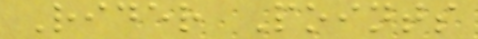Rider Points
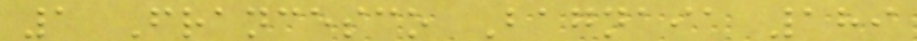1 Francesco Bagnaia 189
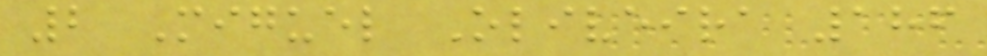2 Miguel Oliveira 186
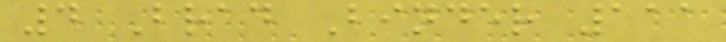4 Brad Binder 111
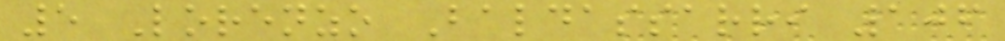5 Lorenzo Baldassarri 106
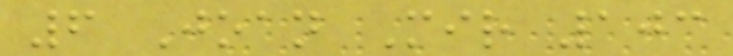6 Joan Mir 103
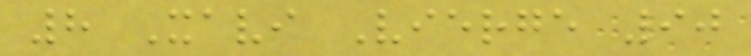8 Xavi Vierge 90
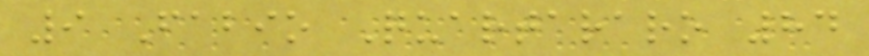9 Fabio Quartararo 84
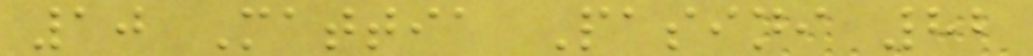10 Mattia Pasini 82
